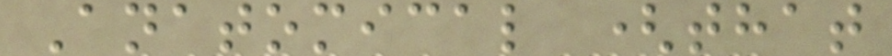Anatomical (that
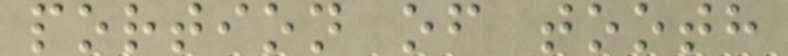portion of tooth
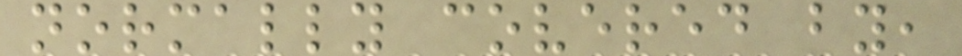normally covered by,
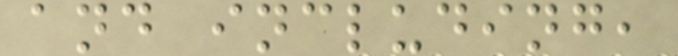and including,
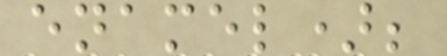enamel);
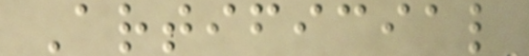Artificial
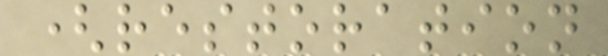(restoration
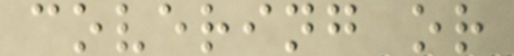covering or
